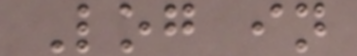Log in
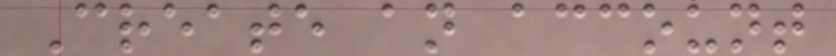Create an account
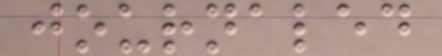journaled
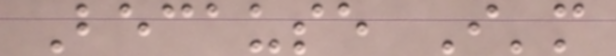Because I'm
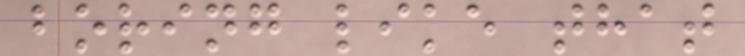boring like that
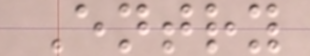Entry
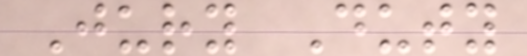Jury Duty
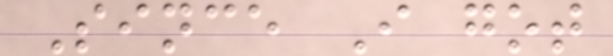Since I got
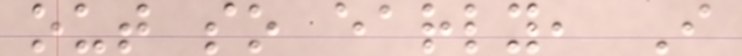out so early, I
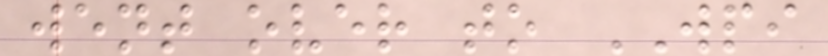went over to WPI
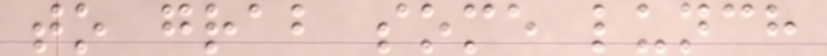to grab some lunch
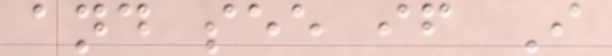and see if I
